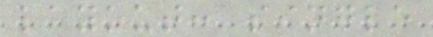layout: single
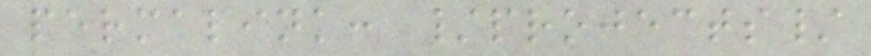permalink: /projects/
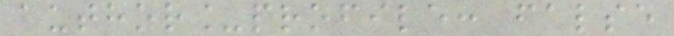author_profile: false
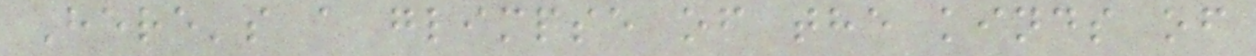Here's a glimpse of the kinds of
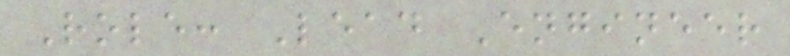Role: Lead Engineer
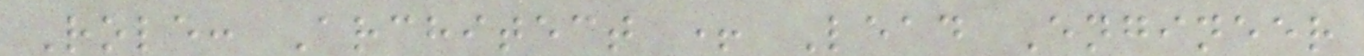Role: Architect + Lead Engineer
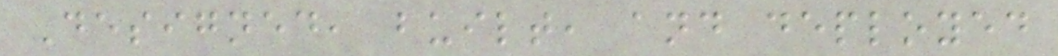Designed, built, and deployed
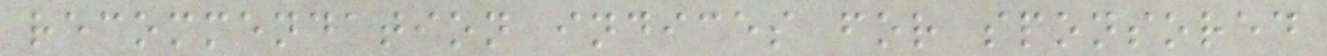recommendation indices for sponsored
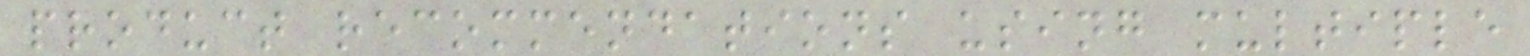product recommendations using multiple
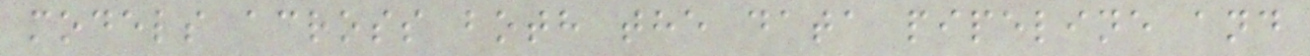models across both the data pipeline and
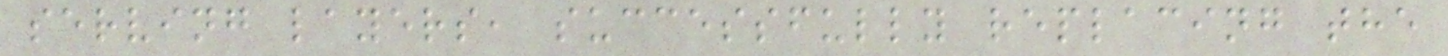serving layers, successfully replacing the
